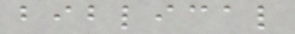biblical
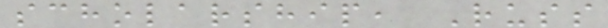scholarship, Russ
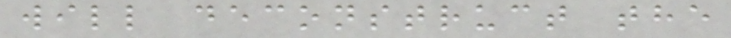will deconstruct the
